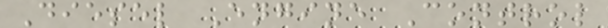Diesel Engine Control
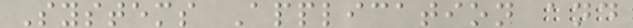Systems Application and
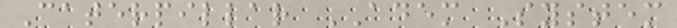Caterpillar ADEM System
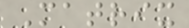Matrix
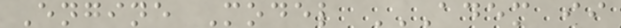Engine Model ADEM II
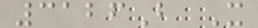3126B X
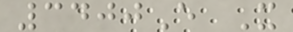3400E X
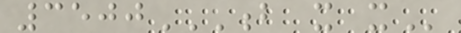3500B X X
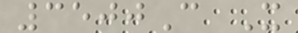3500C X
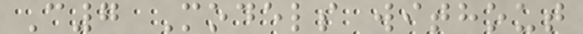C7 Models without
